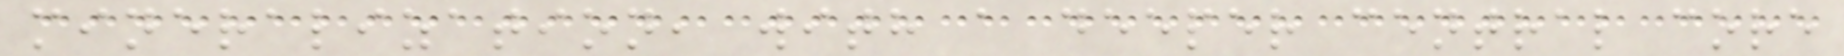mineralization, with a deeper central core
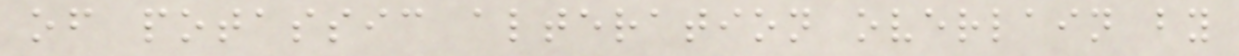of potassic alteration overlain by
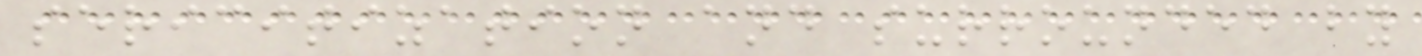sericitization and surrounded by
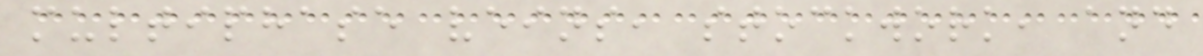multiphase veins, stockwork, and
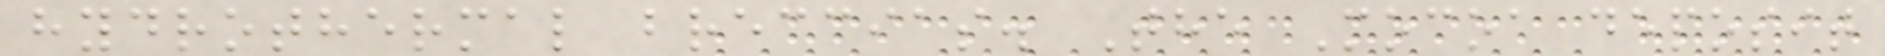hydrothermal breccias. The Mocoa deposit
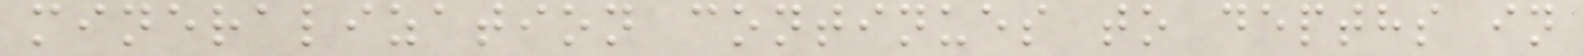mineralization continues to depths in
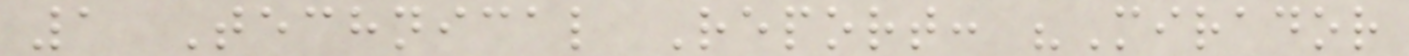1 Technical Report: "Mirador
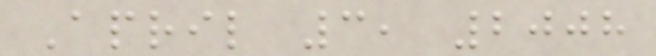April 3, 2008
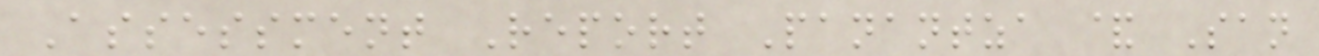Assessment Report Panantza & San
